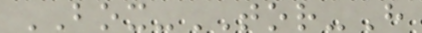BOX-TOR-H
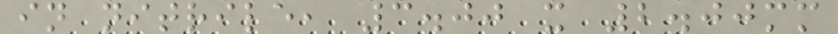in nitrile, 3.00 x 2.00mm
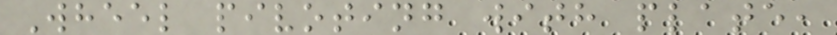Wheel pivoting with plate,
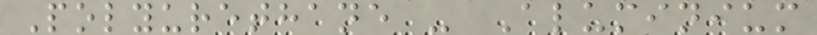Polyurethane - Aluminium
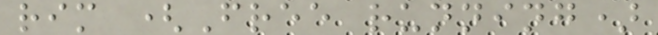rim (Free running)
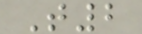T2
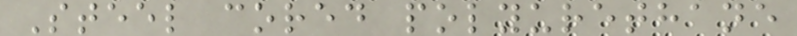Steel cored polyurethane
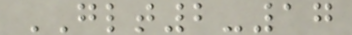GLT2-17
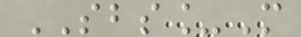SBS_M
